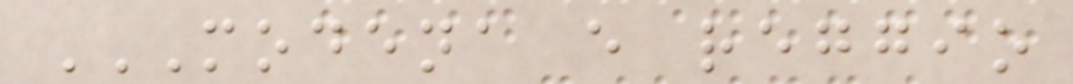MODENA E REGGIO
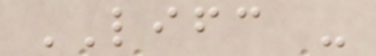LIFC -
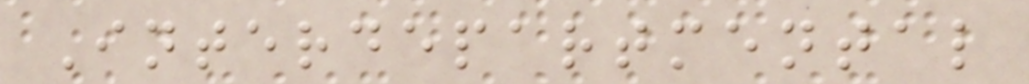Interdepartmental
